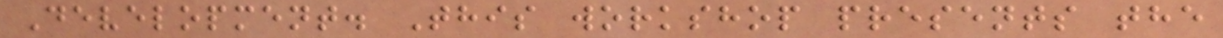Development. This workshop presents the
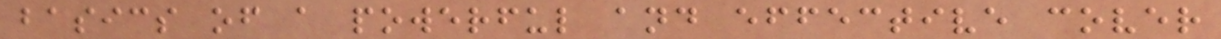basics of a powerful and effective cover
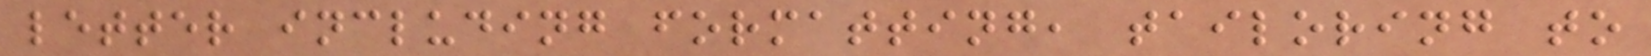letter including formatting, tailoring to
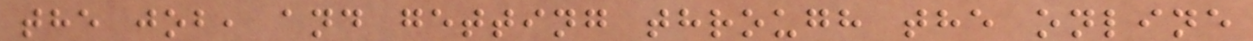the job, and getting through the online
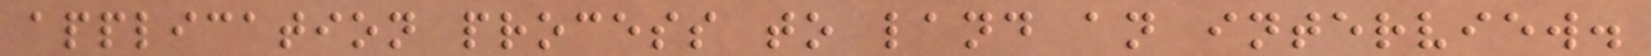application process to land an interview.
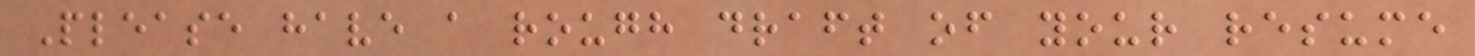Please have a rough draft of your resume
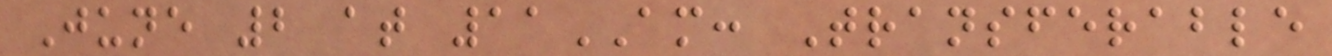June 2 at 11AM: Transferable
